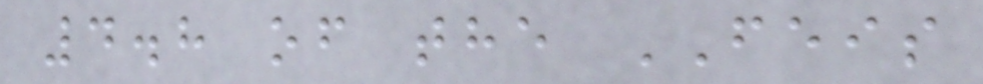4.8 of the FEIS
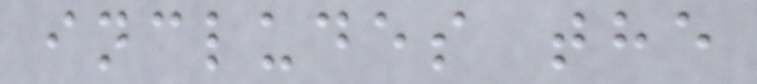includes the
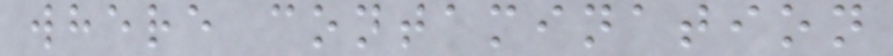where contamination
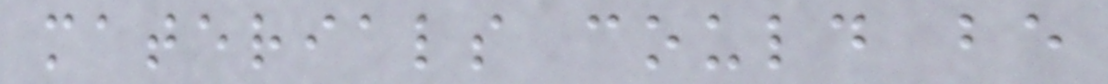materials could be
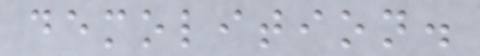demolition.
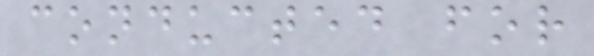conducted for
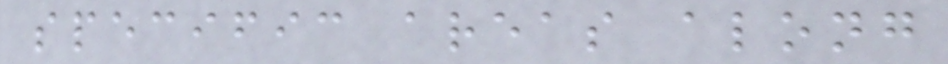specific areas along
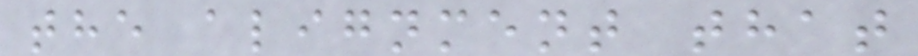the alignment that
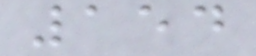154
